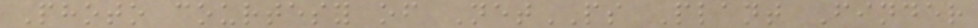Photo courtesy of NetPS Plant Finder
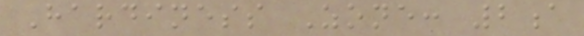Hardiness Zone: 2a
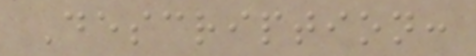Description:
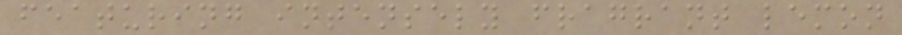featuring intensely fragrant lemon
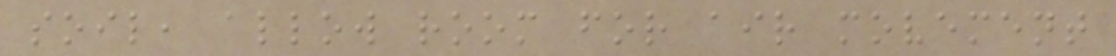soil, allow room for air movement
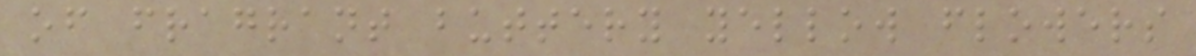of fragrant buttery yellow flowers
